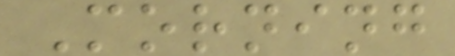Morning
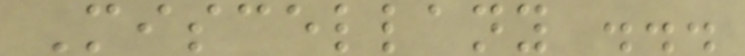Miscellany ...
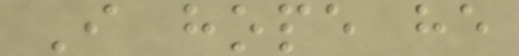I hope he
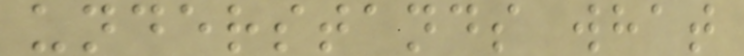understands what
